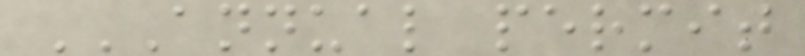ANNUAL PERMIT
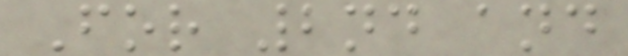For 2nd and
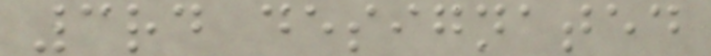3rd designated
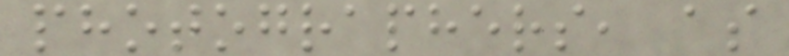photographers, as
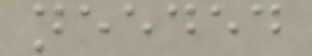needed
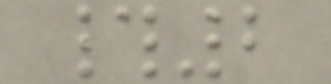#2
